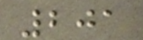201
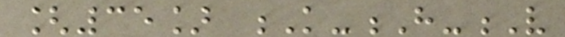[35] K-H-V
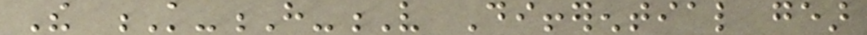The K-H-V Differential gear
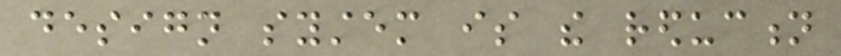design system is the reduction
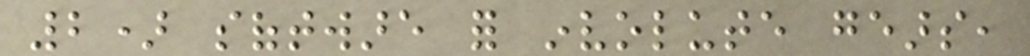2) software for involute gears,
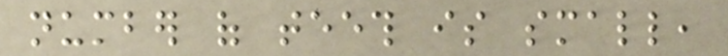number of teeth is small,
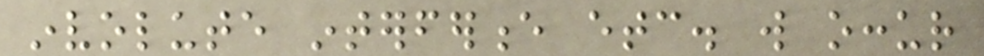involute interference etc. will occur
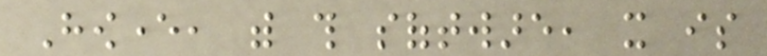However, with this software, it is
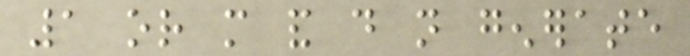1 or more and do not generate
